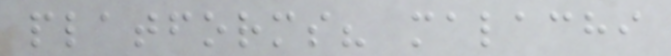platforms? malachi
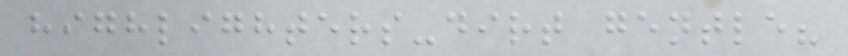highlighters-dirt gentle?
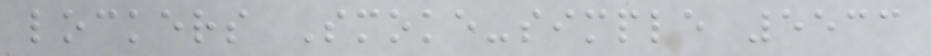lockers Smoke-simple 5533
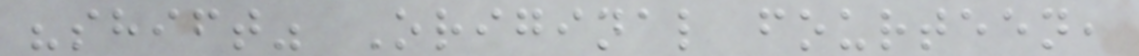"shift" Original fourteen,
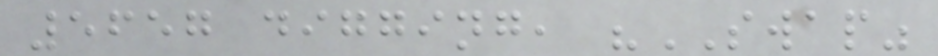5657 digging, "SWAP"
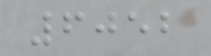6052
